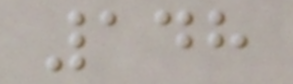148
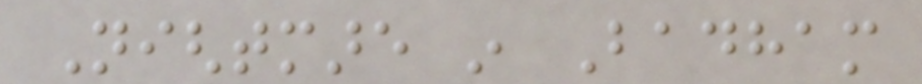Nightmare in Badham
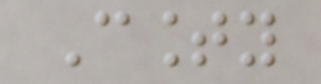County
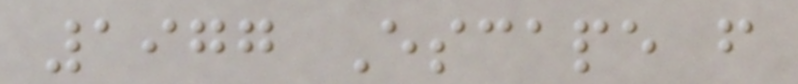1977 Escape from
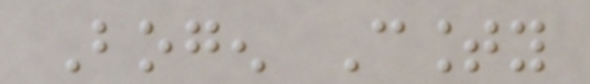Bogen County
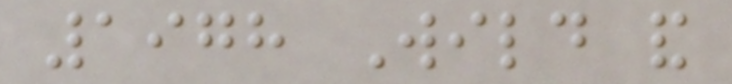1978 Wild and
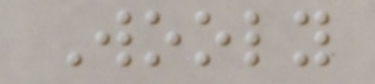Wooly
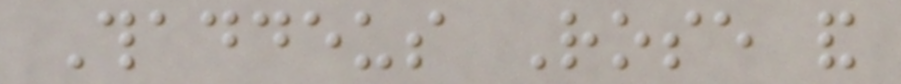Thaddeus Rose and
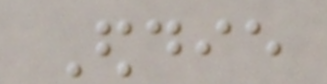Eddie
